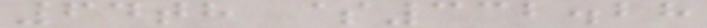64th $332.28
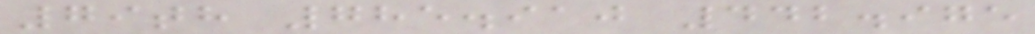79th 785.910 442.975
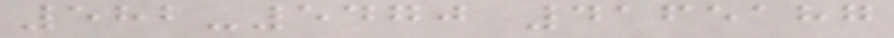582-5470 4165187
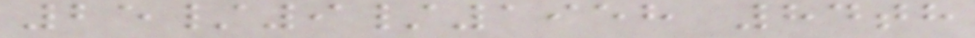25/9/1958 84th
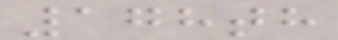178th
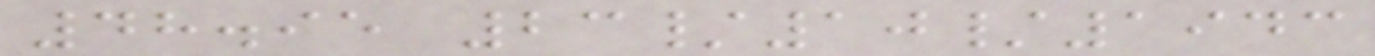48.95 23/10/1943
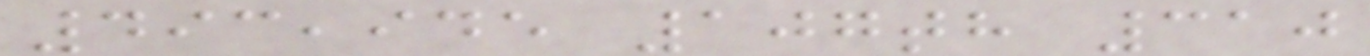493,945 107th 310
